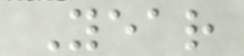Year
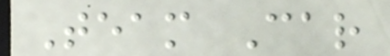Team Car
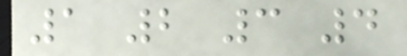1 2 3 4
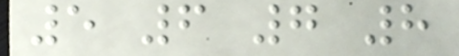5 6 7 8
